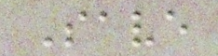Save
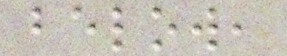below,
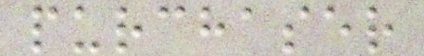purchaser
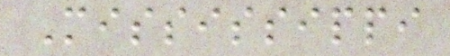Mississippi
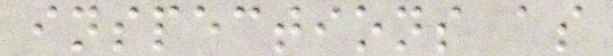inspections as
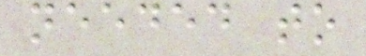needed to
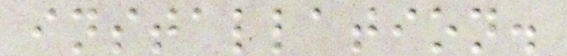installation.
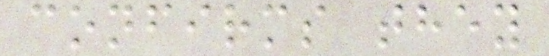confirms they
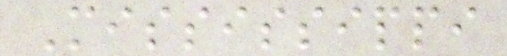Mississippi
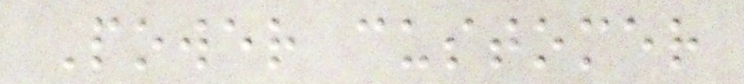Power customer
